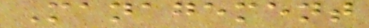Management
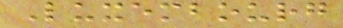Luxembourg
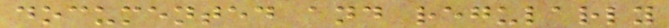documented and regularly
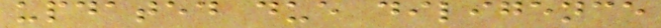updated due diligence
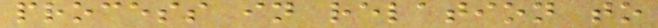process in relation to
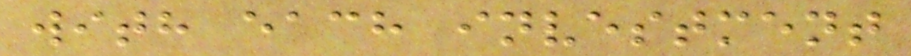with each investment
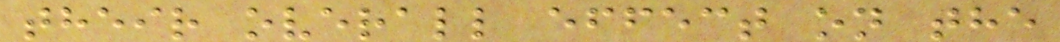their overall effect on the
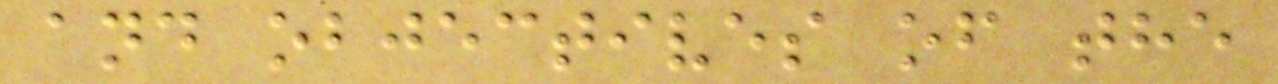and objectives of the
